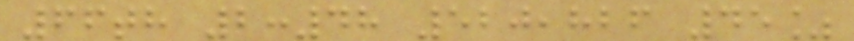66th 2:48 520,826 45%
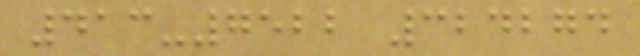413-7522 324274
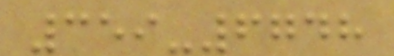359-6748
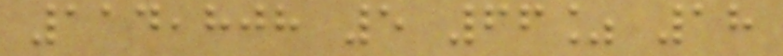114,808 5 66% 18
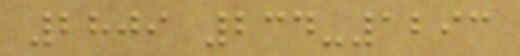2809 234-1293
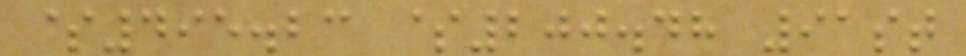$495.23 $200.48 91st
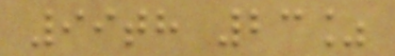99th 23%
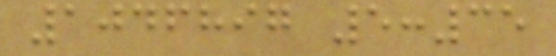1046897 5:35
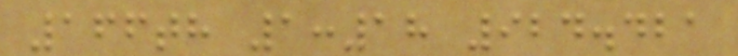166th 1:18 924.421
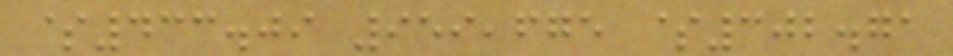$433.09 959,675 $302.71
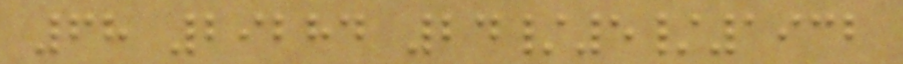68 29284 24/5/1932
